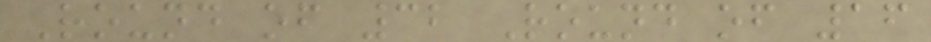Round of 32 Round of 16
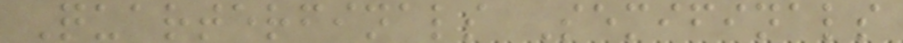Quarterfinals Semifinals
